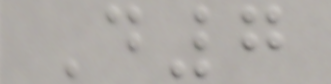D7
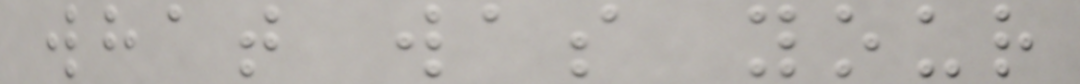what was your
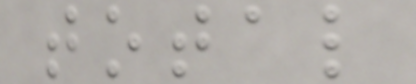total
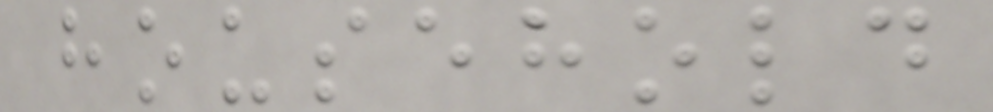household
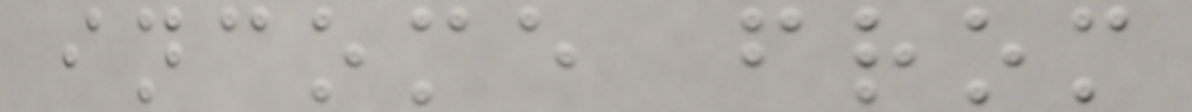income from
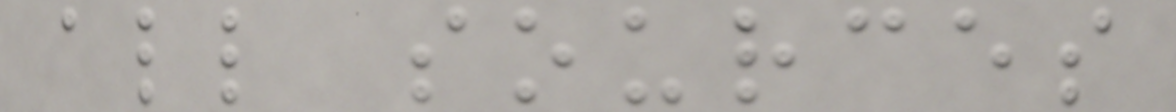all sources
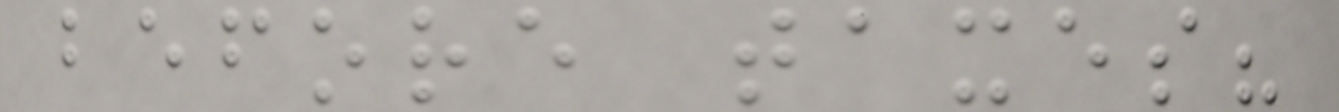before taxes?
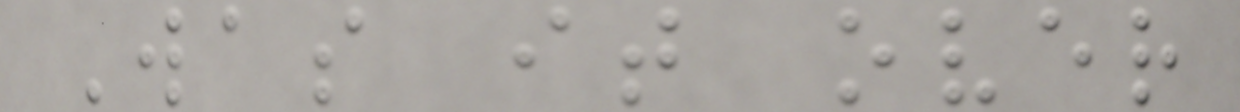Was it over
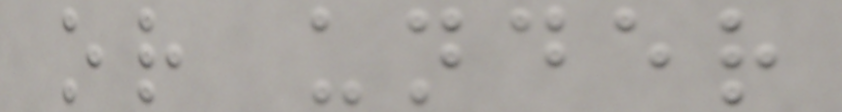or under
